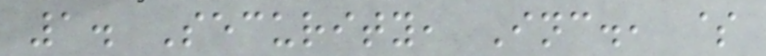1. Security, Inc., $
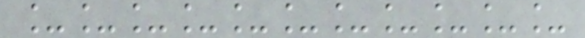___________
